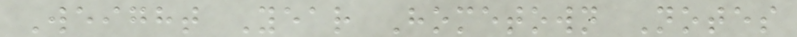Weight Year Hometown Notes
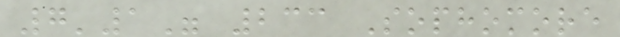7'1" 233 Sophomore
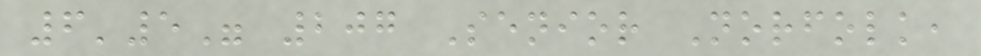6'5" 207 Senior Norfolk,
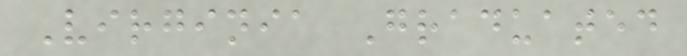Virginia Graduated
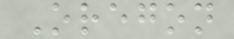Oregon
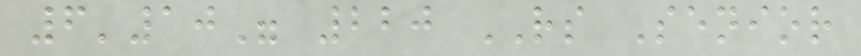6'10" 220 RS Senior
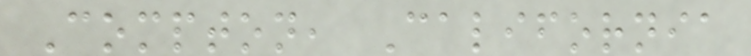Compton, California
